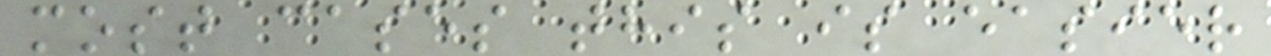most cases this is easier
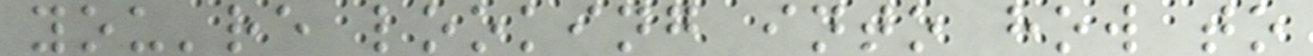you're looking into how to
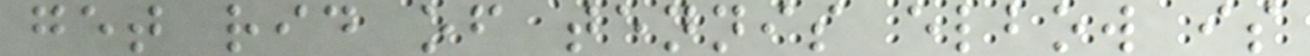get rid of tennis elbow is
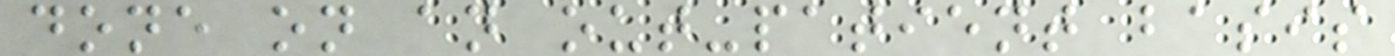done on an out-patient basis
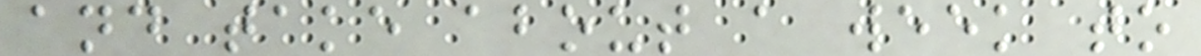and take about a week to
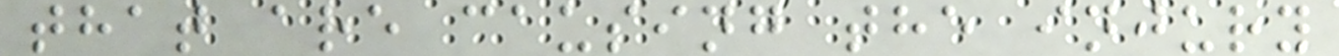that are causing the injury
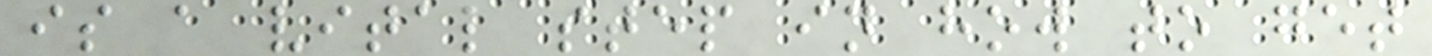is a vital step in how to get
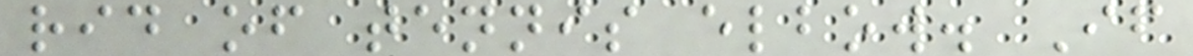rid of tennis elbow. If
